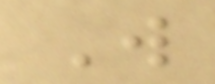W
